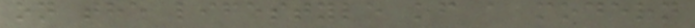on the lifestyle of a modern
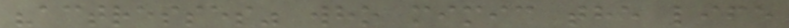"actresses" who mimic the life
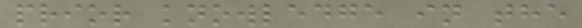prior knowledge in the
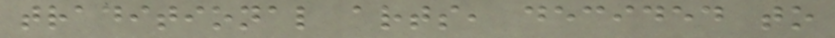traditional arts, decided to
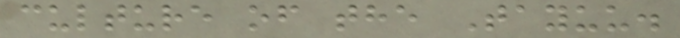culture of the Tayuu.
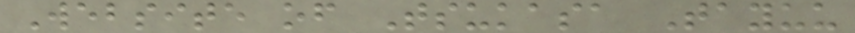Website of Tsukasa Tayuu
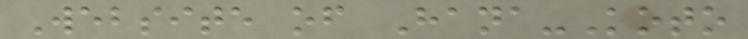Website of Hana-Koto
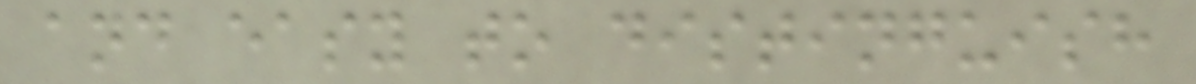and easy to distinguish
